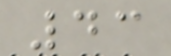43
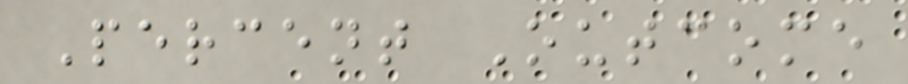Percent Outcome
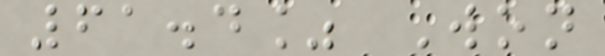61.4% Won
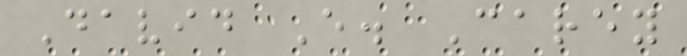David E. Carey
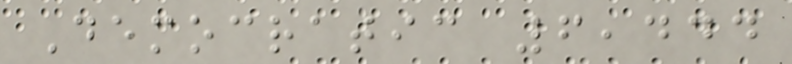Democratic 6,444
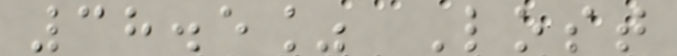38.5% Lost
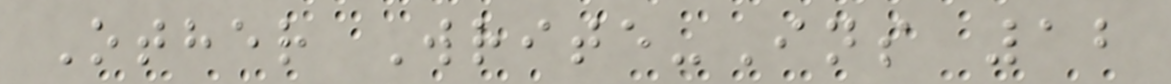Other Write-Ins 12
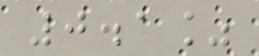0.1%
